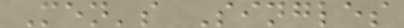Men's Singles
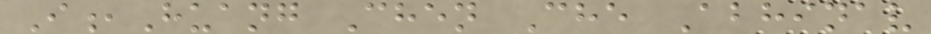I,Huang Chen Che Abhinav
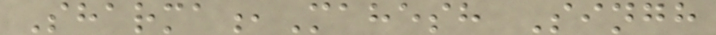Sharma,Mahesh Singh
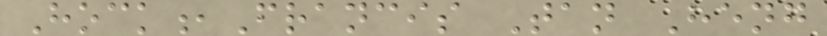Hock,Francis Tan Heng
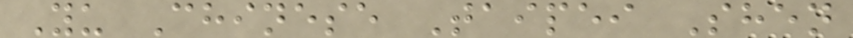Yu Chinese Taipei Shen
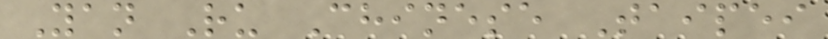Yan Ru Chinese Taipei
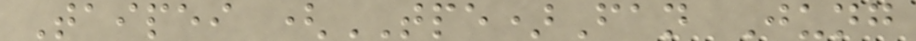Taipei (TPE)Fan Jung
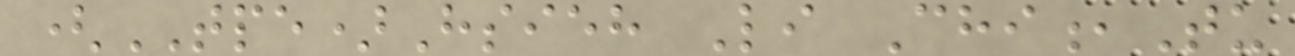(TPE)Hsieh Li Chi,Tu
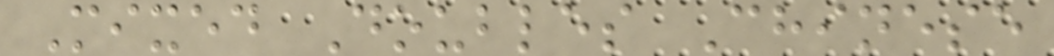Mixed Doubles Chinese
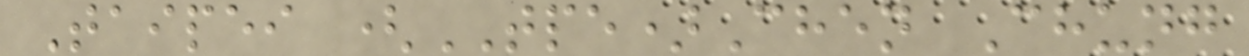Taipei (TPE)Chen Chung
